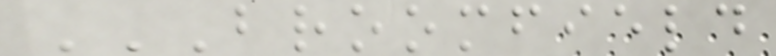BROOMFIELD
